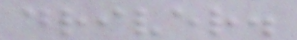driver.
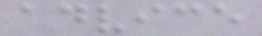advice
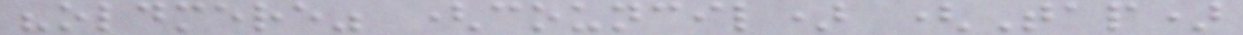"oldmere" (council) (Tap)
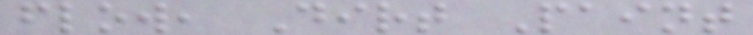flow, Dirt Paint
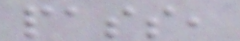pass,
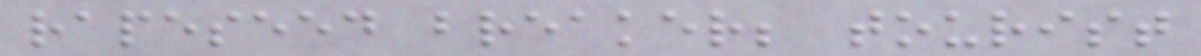rapeseed breaker; tourist
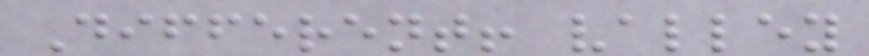Different! valley
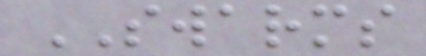SWARMS
